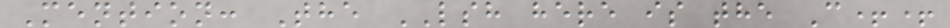Mention: The LSH here is the C++
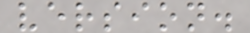version.
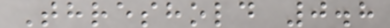Threshold 0.8
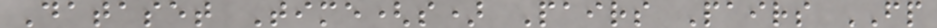Dataset Time(s) Pairs Pairs FP
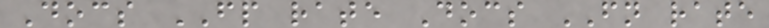Docs FP rate Docs FN rate
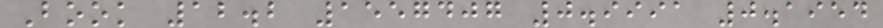Book 12.2 1557407 0.9991 0.1954
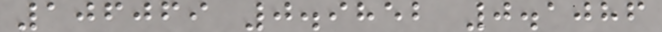106069 0.9852 0.1086
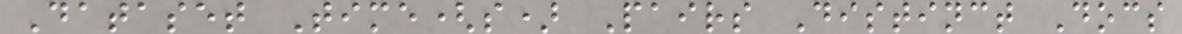Dataset Time(s) Pairs Distinct Docs
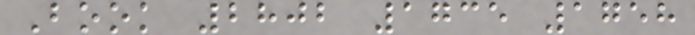Book 2802 1735 1758
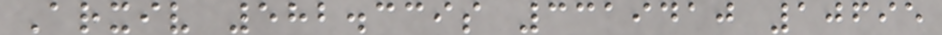Arxiv 582.339s 3319410 10695
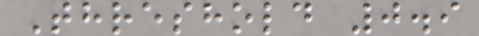Threshold 0.9
